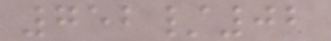752/02
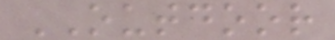OUTDOOR
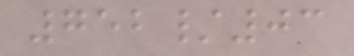752/03
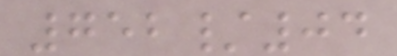752/04
